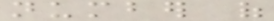number of
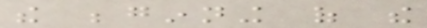the beginning of the
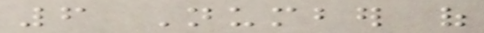6 Number of
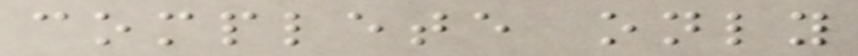complete only
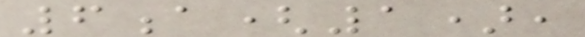6a(1),
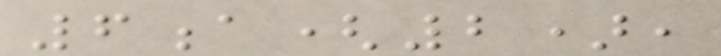6a(2),
